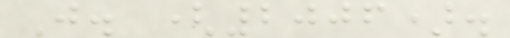J. (2006).
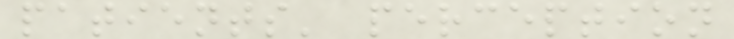patients' perception
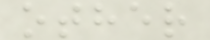other
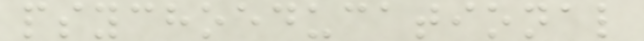psychoeducational
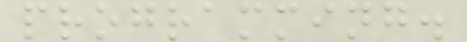programming.
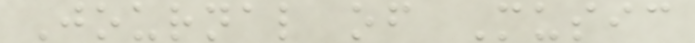Journal of Music
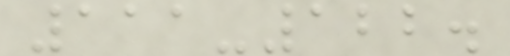111-122.
